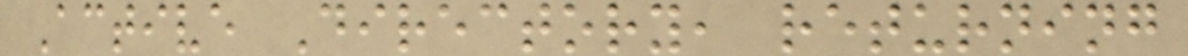Active Directory, returning
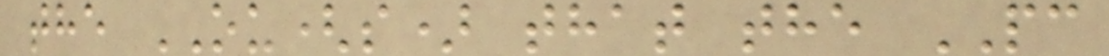the OU(s) that the PC
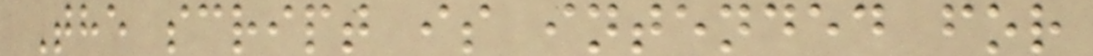The script is intended for
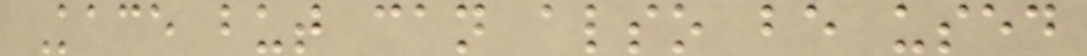Kace but can also be used
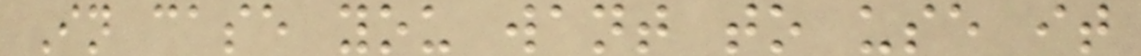In case you want to use it
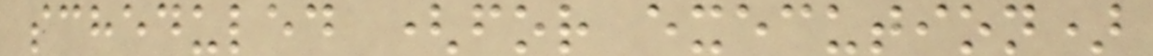scheduled (for execution)
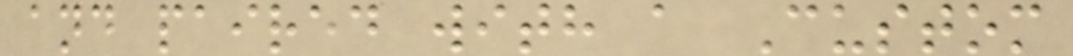and paired with a Custom
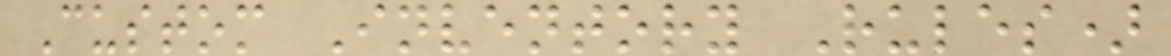Custom Inventory Rules)
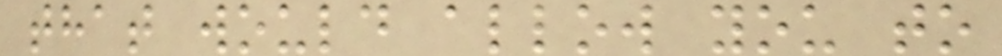that would allow you to
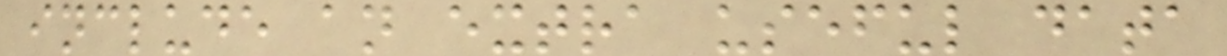include an extra useful data
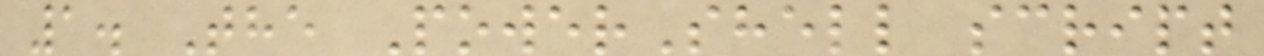1. The PowerShell script
